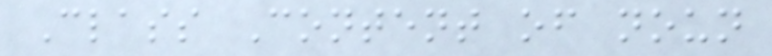Class Content of noun
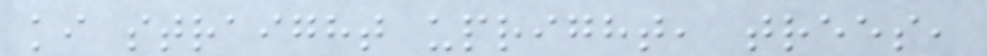ki straight upright, trees,
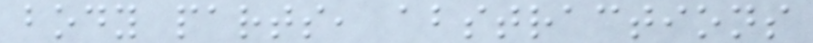body parts, abstractions
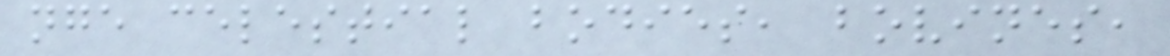nge celestial bodies, bovines,
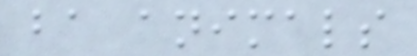ba animals
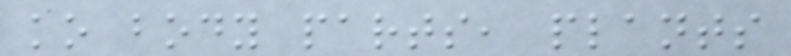ko body parts, plants
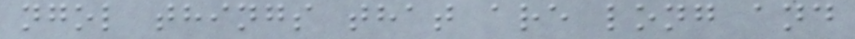ngol things that are long and
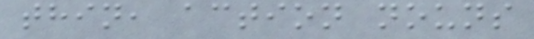thin, action nouns
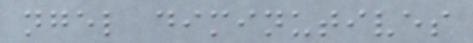ngel diminutives
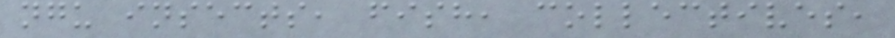ngu insects, fish, collectives,
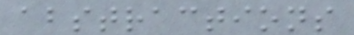abstractions
